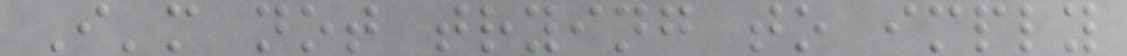I'm not trying to imply
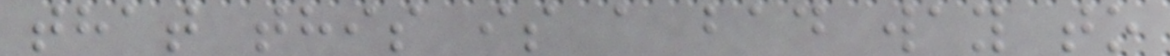that this is a bad way to
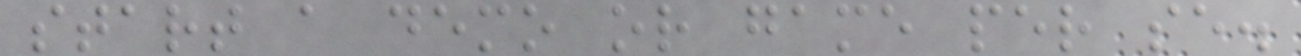start a demo or game per se.
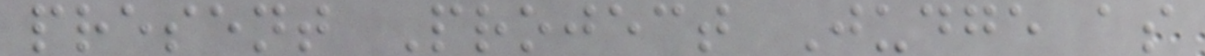present Project Judge as
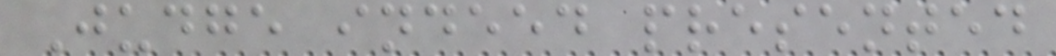Judge indeed presented
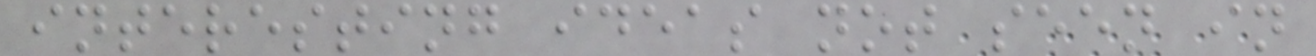interesting ideas not seen in
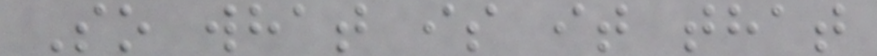So what is it that
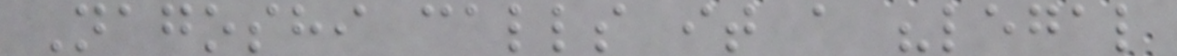Nagoshi calls it a "legal
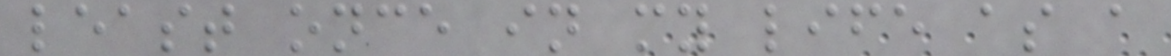least once in my life as a
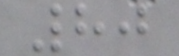80
